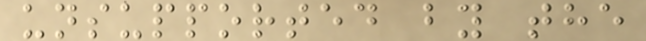unsupported by the
